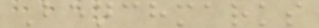Benchmarks
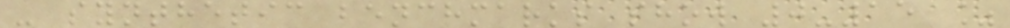- synthetic benchmarks show 0-15 %
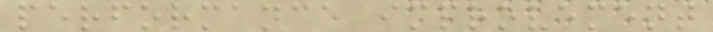performance improvement
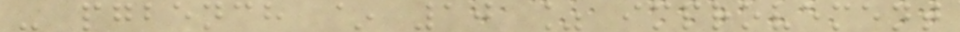- pgbench ~ 10 % improvement
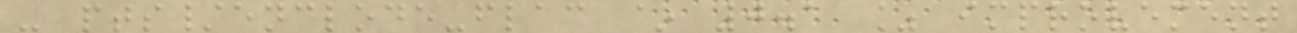- pts/enclode-flac ~ 0.1 % improvement
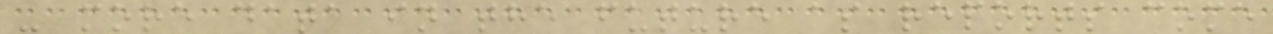- more data in the future as reports come
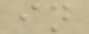in
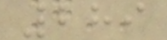289
